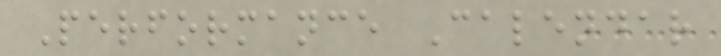Performance Calendar
